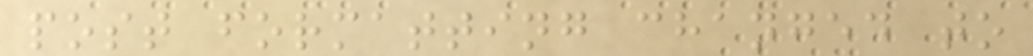post formatting changed to
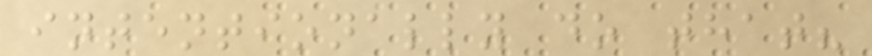intentionally do that?
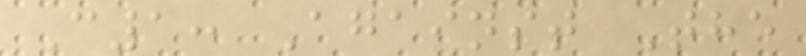C1: Against The
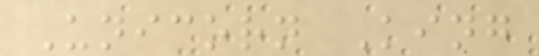Unicorn King
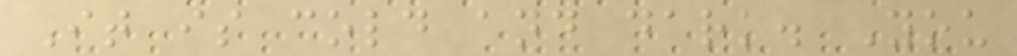It is cold and dark. You
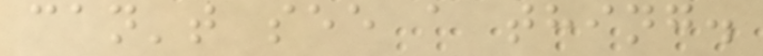can't see a thing.
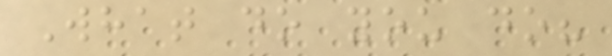What do you do?
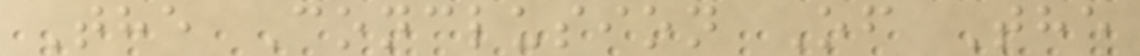The Conclusion Of The
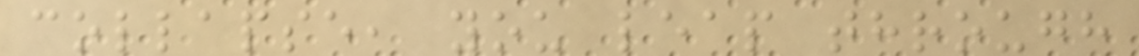collapse, you leap through
